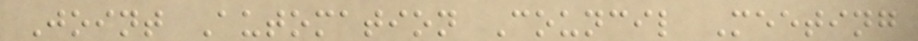Joint Automation Council Meeting
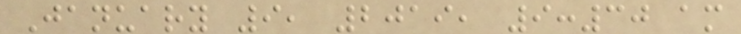January 9, 2019, 9:30 am
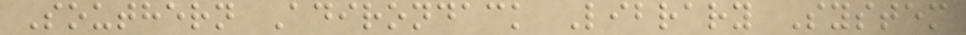Southern Adirondack Library System
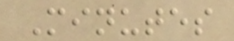Minutes
